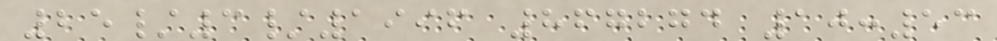25/3/1996 867274 10:53
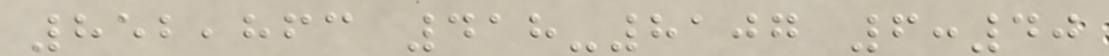852,863 418-8107 6:40
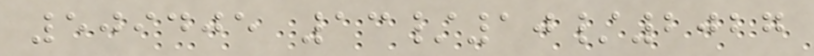509405 13/10/2027
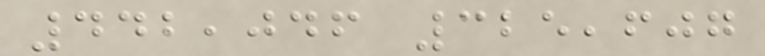442,046 325,607
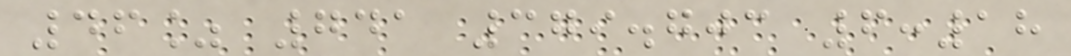46% 741 379.703 6:18
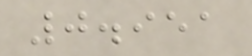0.951
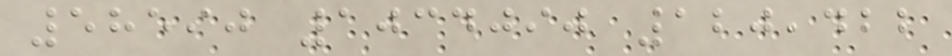58590 1034090 120,422
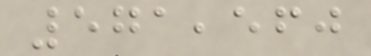571,560
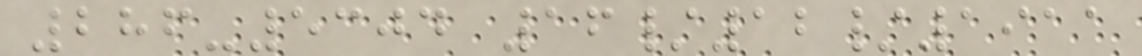286-5304 16/12/1911
